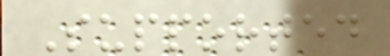Supported
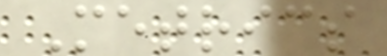Metrics
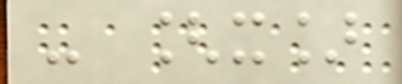- [x]
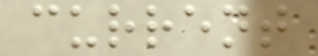current
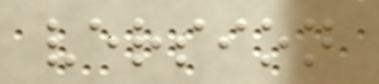version
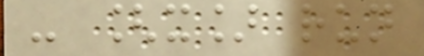- [x] run
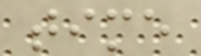time
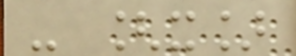- [x]
